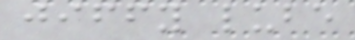jiffy lube
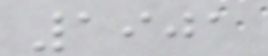1901
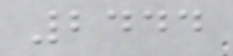2444
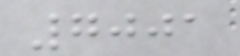7001
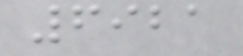6921
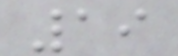19
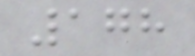178
